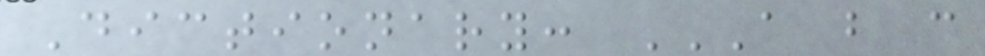Dictionary: A B C
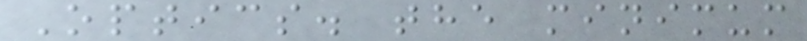Optics. the minimum
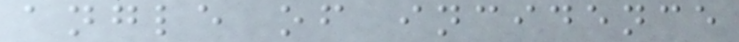angle of incidence
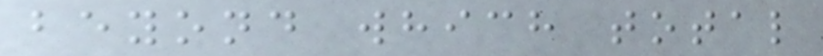beyond which total
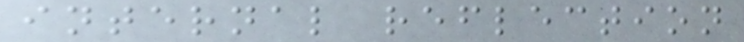internal reflection
